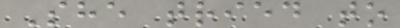She tried to
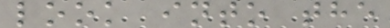look into the
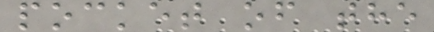pocket of the
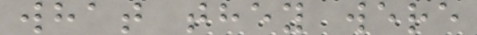what they were
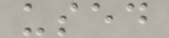used
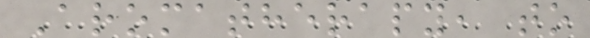Aromatherapy, to
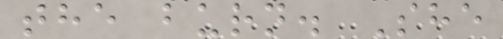the burn. She
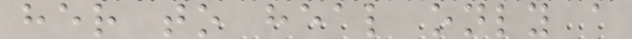her to heal only a
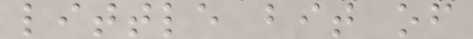little bit of
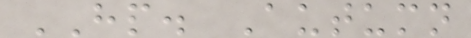HP. Autumn
